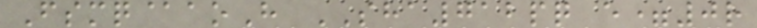Fsmq@aoH SHA712pq e=0r
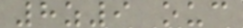8z9 ouc
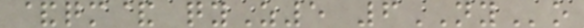&qm& qyZ5 6NYo
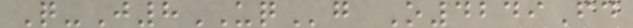Q-J8UQg O4249Fd
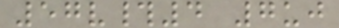57v#4 7uj
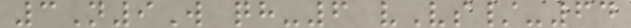3N9W qh-6 vVs/-64
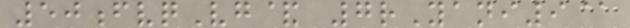50fvqVg& 7rYani9@
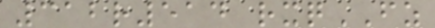312r514 rxqFZ
